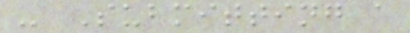- Submitting a
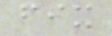fix
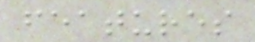features
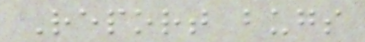Report bugs
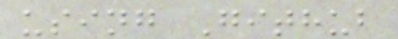using Github
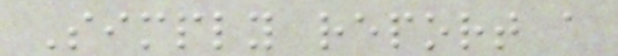Simply report a
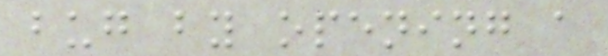bug by opening a
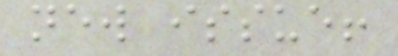new issue!
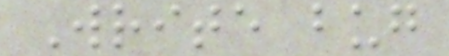Write bug
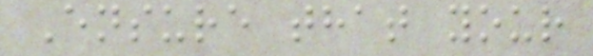Ensure that your
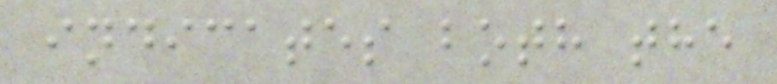indicates both the
